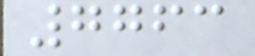7763
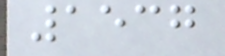1537
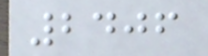2406
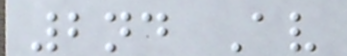2nd Av
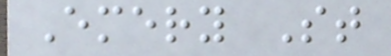Emery St
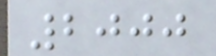2000
